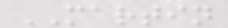MARTIN
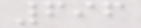696
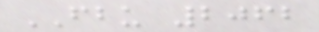FBU 2062
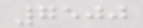7500
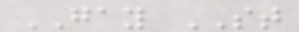GAY ST
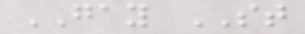GAY ST
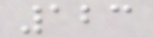123
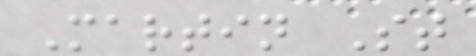Martin St
